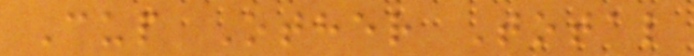Cup Other Total
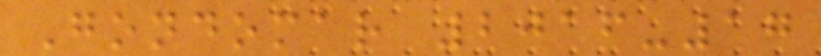Gondomar 2016-17
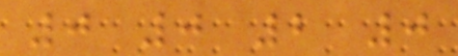0 0 2 0
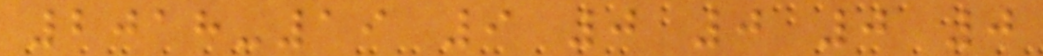2018-19 9 0 0 0 0
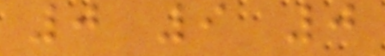0 9 0
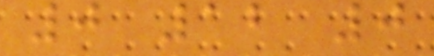0 12 0
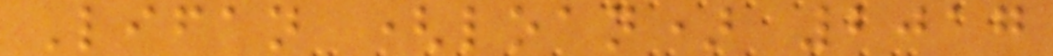Lifan (loan) 2017
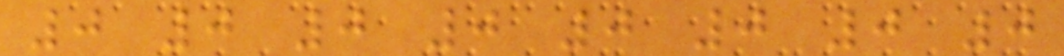0 0 0 0 0 0 0 0
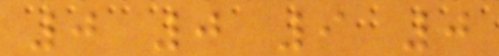0 0 9 0
